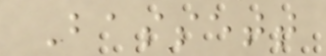Bassett
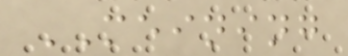MEINING
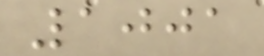1001
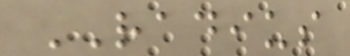RADIUS
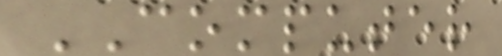COMPUTER
